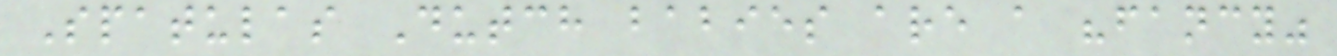Spatulas Dutch babies are a "fancy"
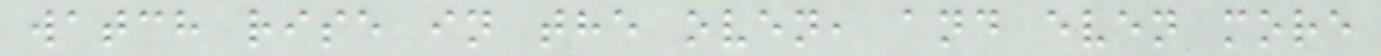watch rise in the oven, and even more
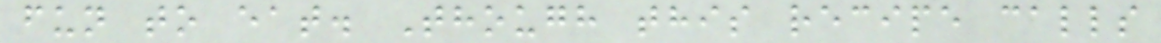fun to eat. Though this recipe calls
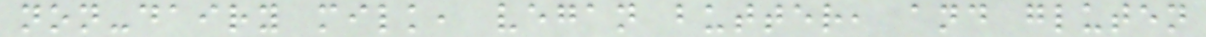non-dairy milk, vegan butter, and gluten
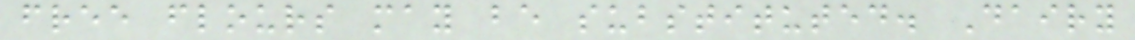free flours may be substituted. Dairy
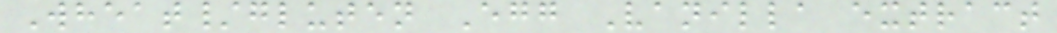Wheat/gluten Egg Vanilla extract
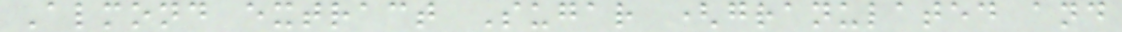Almond extract Sugar (granulated and
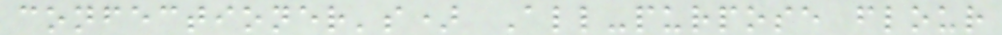confectioner's) All-purpose flour
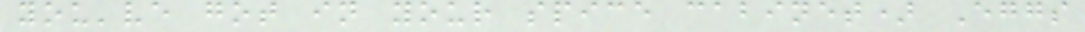you've got in your spice cabinet) Eggs
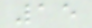15
